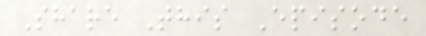Share This Episode
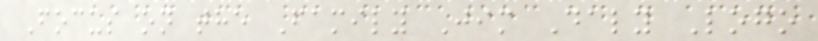Focus on the Family Jim Daly Logo
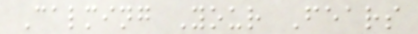Calming Your Fears
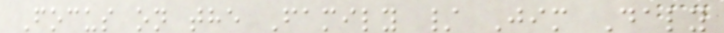Focus on the Family / Jim Daly
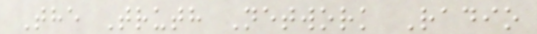The Truth Network Radio
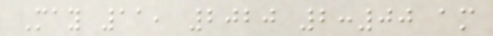May 11, 2020 2:00 am
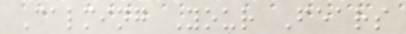Calming Your Fears
